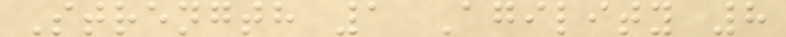Strength 1 Agility 8
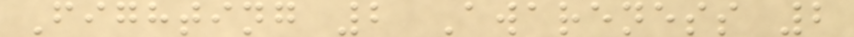Fighting 2 Awareness 2
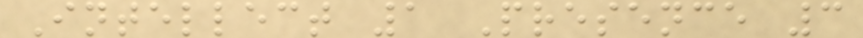Intellect 1 Presence 3
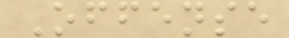Offense
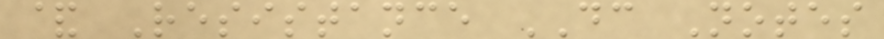& Resistance DC Notes
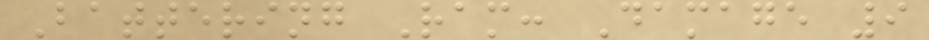Battering Ram: Damage 9
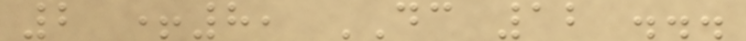2 +8, DC 12 ...
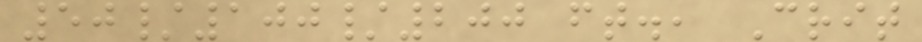50/100/200 ft., Crit
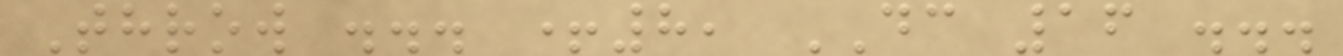Throw ... +8, DC 16 ...
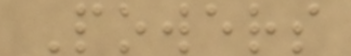Powers
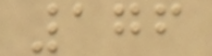176
